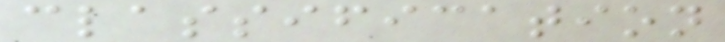classification
